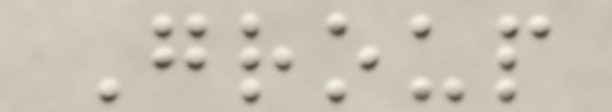Group
